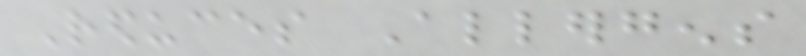Reduces Allergens
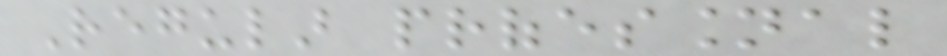Regular professional
